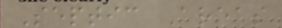Septic Areas
